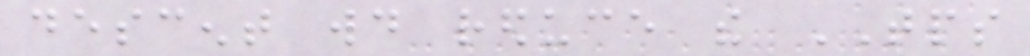descent would reduce the TPS
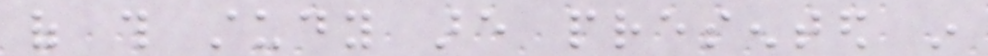of this study are presented in
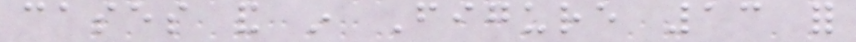cases and in Figure 13 for
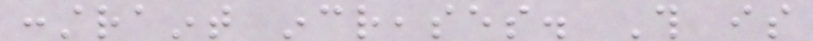constraint increases. This is
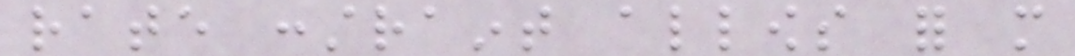rate constraint allows for more
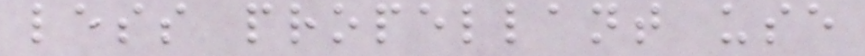less propellant use
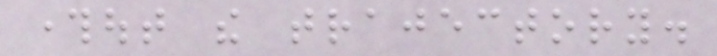throughout the trajectory.
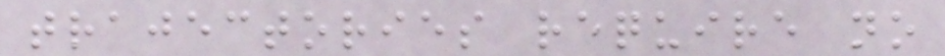trajectories require no
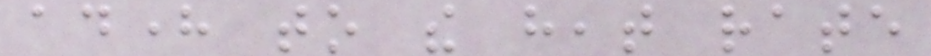adhere to the heat rate
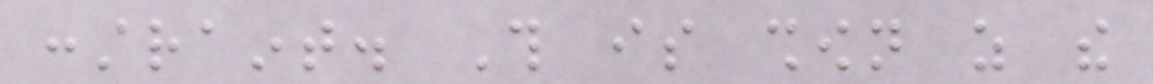constraint. This is shown as the
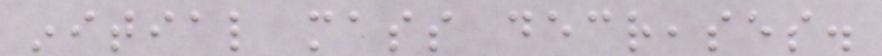initial mass decreases.
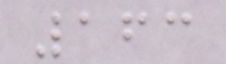163
